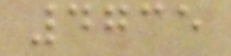4735
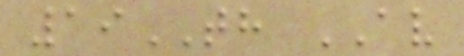19TH AV
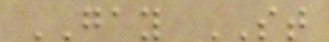GAY ST
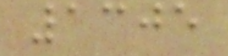1305
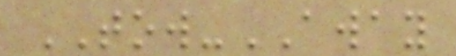TOW-AWAY
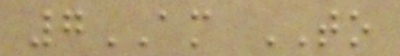7AM TO
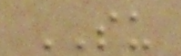SU
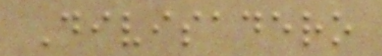Divisadero
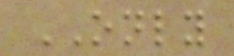ONLY
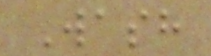Wash
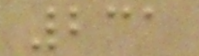231
